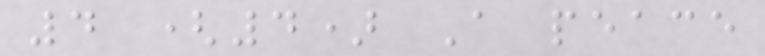4 (4) A peace
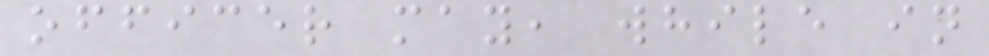officer may, while in
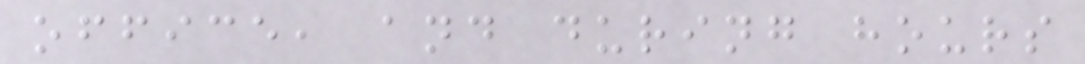office, and during hours
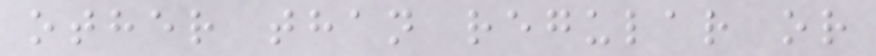other than regular or
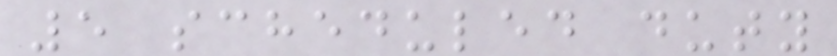5 scheduled duty
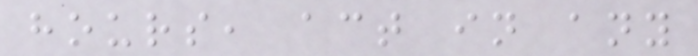hours, act in any
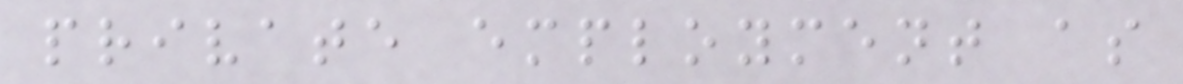private employment as
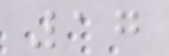17
